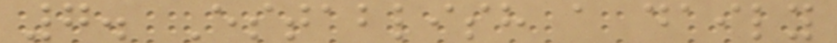7. Establish a daily
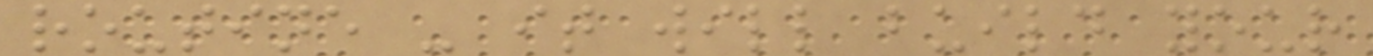routine - it will build your
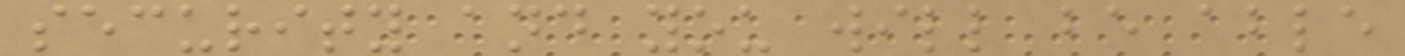security and you will be able
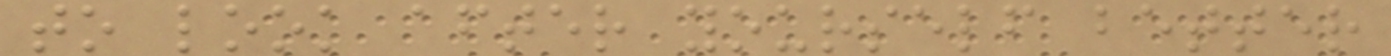to look after yourself better
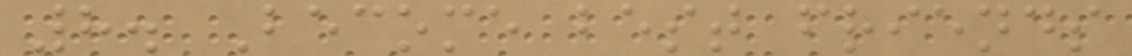8. Become best friends
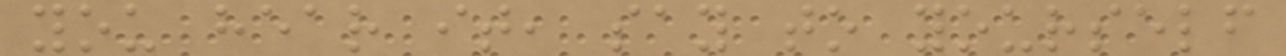you hear it, say to yourself
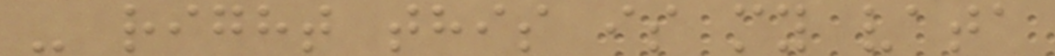- right this is my vata
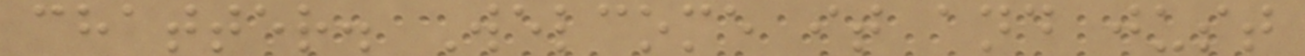chatter. Welcome it and just
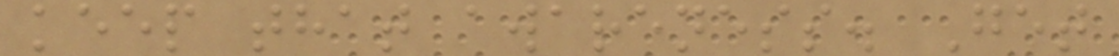keep that awareness. Get
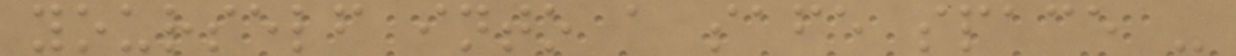yourself into a safe space -
